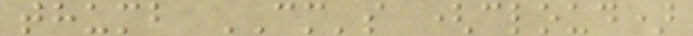thumb CM's (cloud)
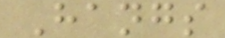Hangs
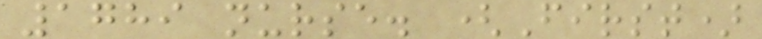1789 nurse. (First)
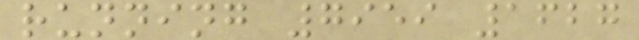running 7959 1627
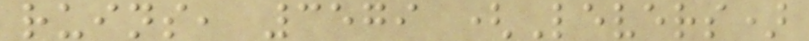ruins, 3579 (Levers)
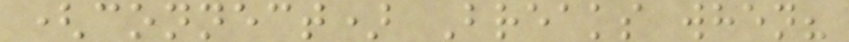(connect) Breaks when?
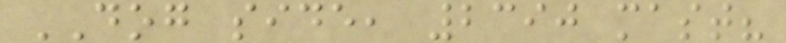DOG side, 2390 mast?
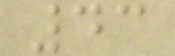43
